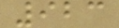923
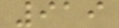919
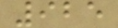925
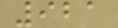921
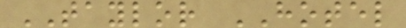TAYLOR HOTEL
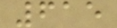615
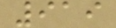919
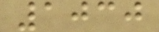1030
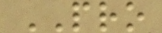PRO
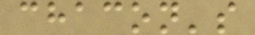chacon's
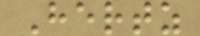Hertz
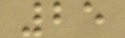25
